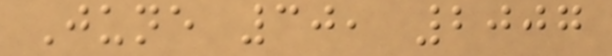June 30, 2007
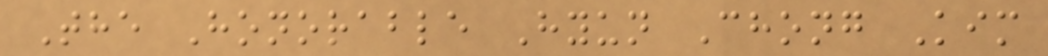The Honorable Hyun Chong Kim
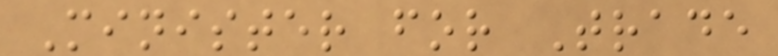Minister for Trade
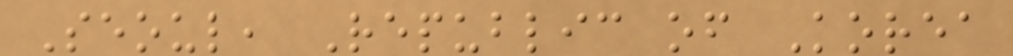Seoul, Republic of Korea
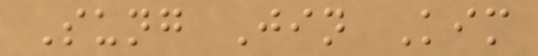Sung Jin Kim
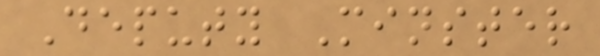Deputy Minster
